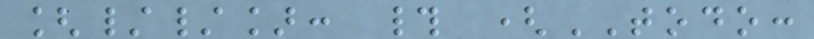[//]: # (TODO:
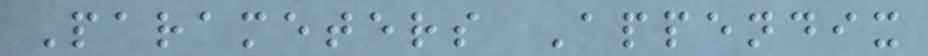Parameters Appendix
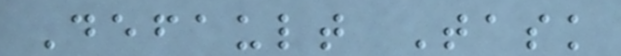Default Task
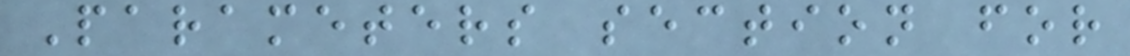Parameters section for
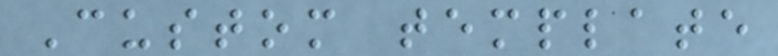Custom template
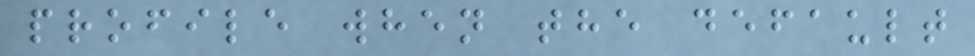profile when the default
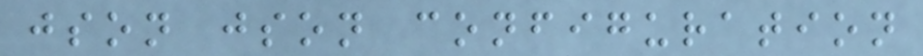json json configuration
